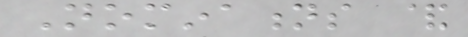Nominations &
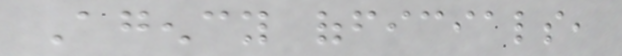Agency officials,
